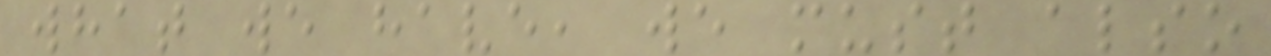what we have, we must also
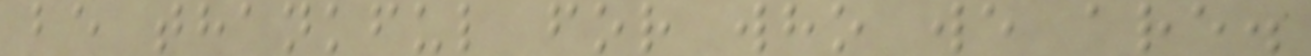be thankful for who we are.
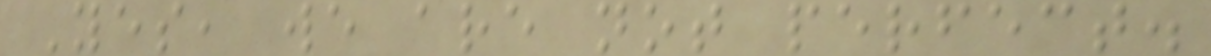Yes, we are not perfect.
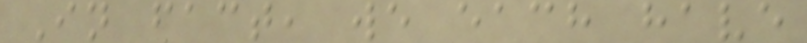In fact, we each have
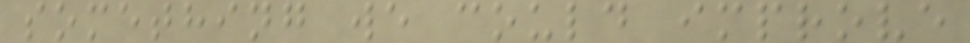something we could improve
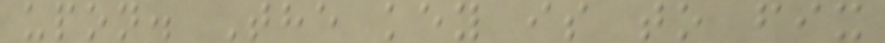upon. The key is to fix
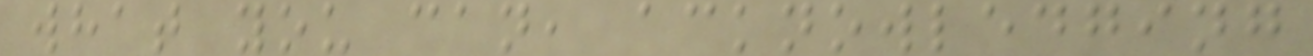what you can, acknowledging
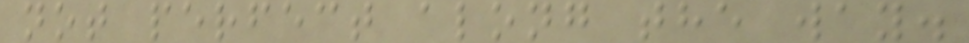not perfect along the way.
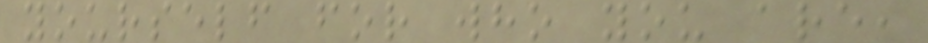yourself for who you are,
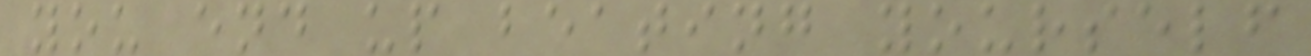you end up beating yourself
